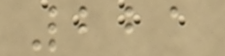221
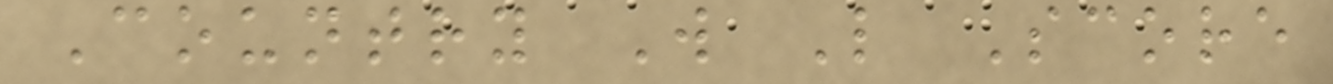Country W L Score
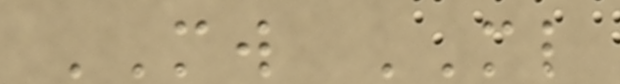MW ML
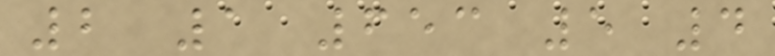2 1 653 5 4
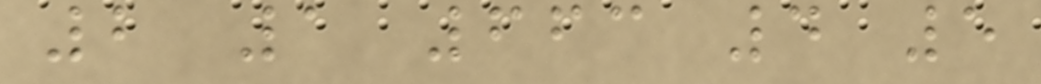2 1 663 4 5
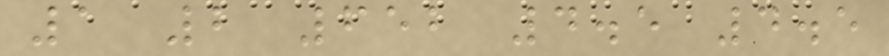1 2 652 4.5 4.5
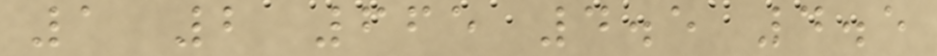1 2 665 4.5 4.5
